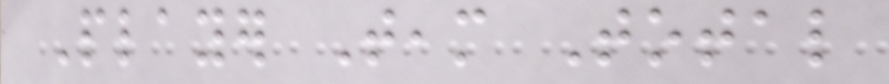Player Team Total
